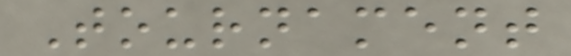Tournament
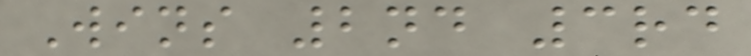Wins 2nd 3rd
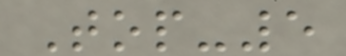Top-5
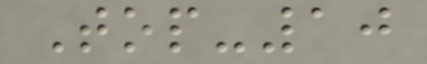Top-10
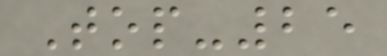Top-25
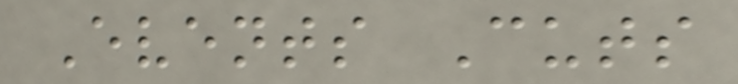Events Cuts
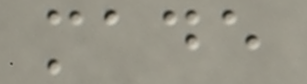made
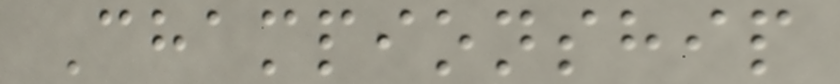Championship
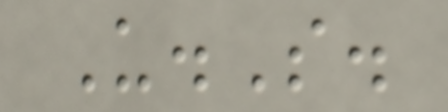U.S.
